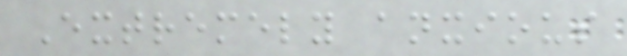Extremely anxious
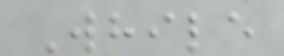While
